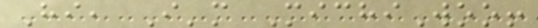Hi, I'm MichiWoo!
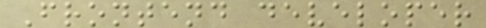Frontend developer
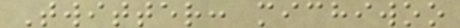Twitter: michiwoo
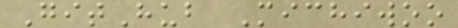GitHub Michiwoo
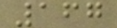167
